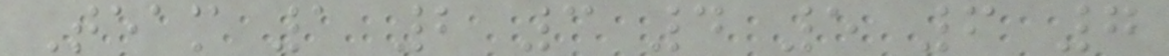Team 1 2 3 4 5 6 7
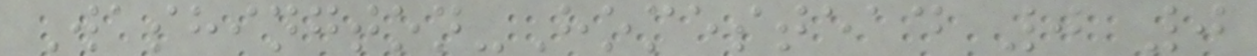Washington-Homestead 0 0
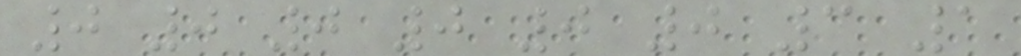0 0 0 0 0 0 3 1
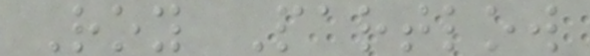Roy Partlow
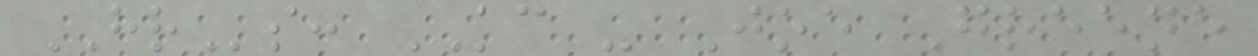HRs: KC - Joe Greene
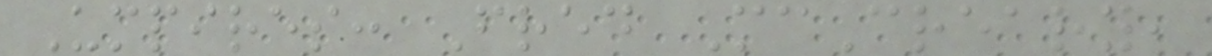Umpires: Fred McCreary,
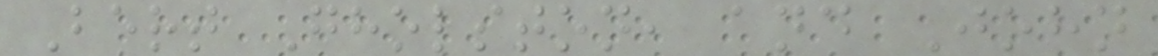Bert Gholston, and John
